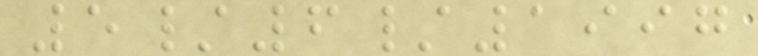5/6/1997
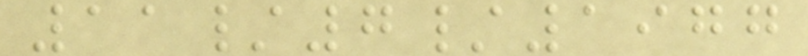11/7/1977
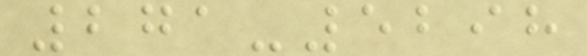271-5298
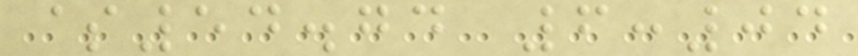$54.74 6:04
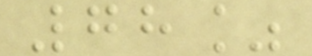78%
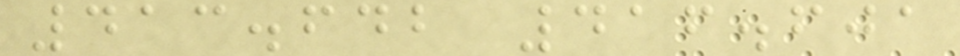413.642 416.601
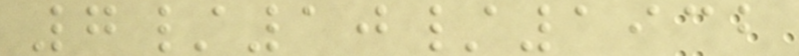7/10/1932
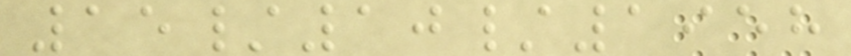15/10/1958
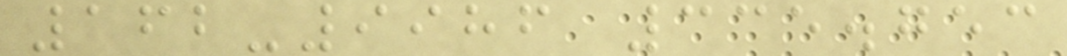162-9986 335.753
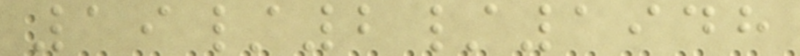19/2/1948
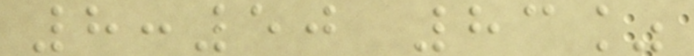8:50 83%
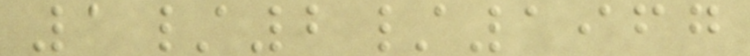1/2/1967
